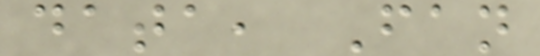data, Fan
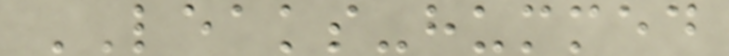LEAKS-hummed
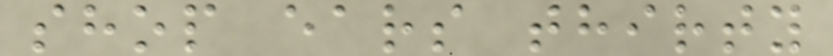shop ears thirty
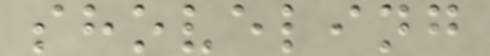shoveling
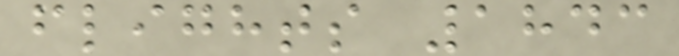flights 1843
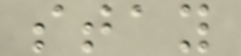stay
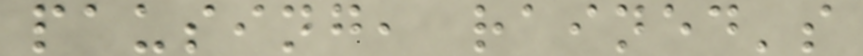pausing, rained's
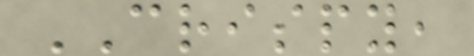CRISPY,
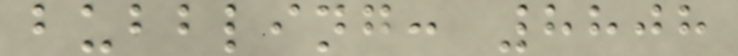bubbling: 8808
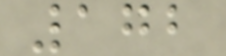172
